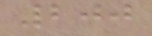200
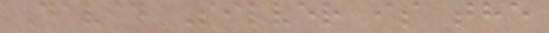David Silver is the
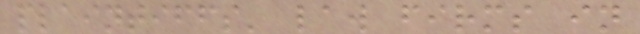plaintiffs' law firms in
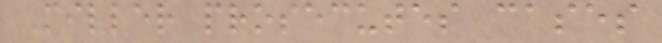Miller prosecutes cases
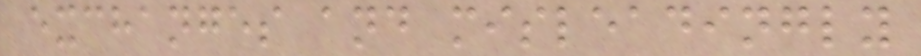exchanges and misleadingly
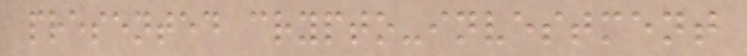presented crypto-investment
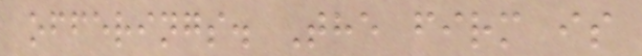offerings. The firm is
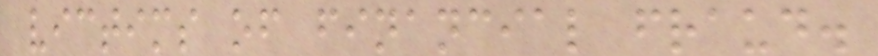victims of financial fraud.
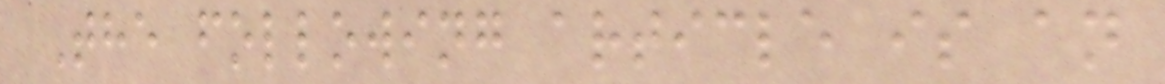The following article is an
